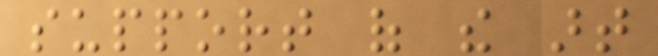support of the art
